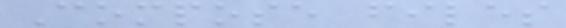Compose files
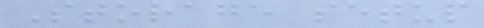Storage setup
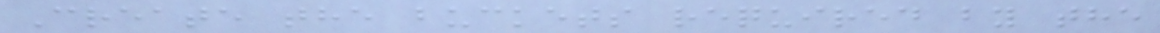Create the buckets required by the
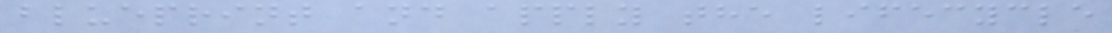blueprint and apply the lifecycle
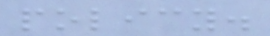policy.
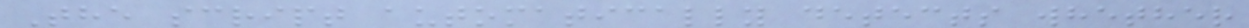The script automatically detects whether
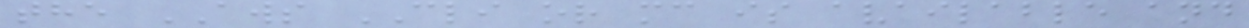the AWS CLI or mc is available and
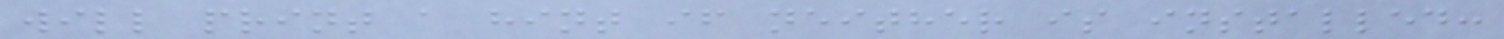will print a hint if neither is installed:
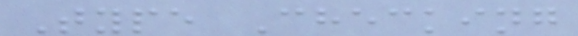Type Checking
